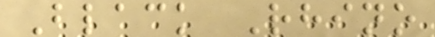Black Rhino
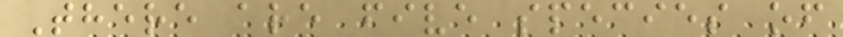There are five species of
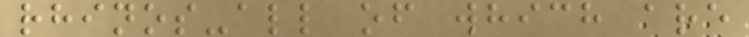rhinos-all of which are
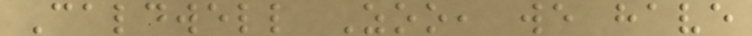Caldwell Zoo, we have
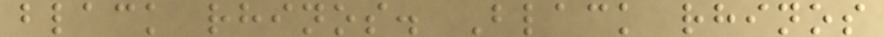black rhinos. Black rhinos
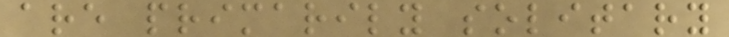are primarily solitary
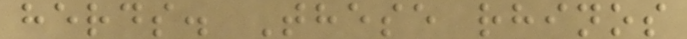herds. These rhinos
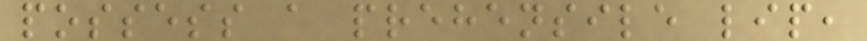possess a prehensile lip,
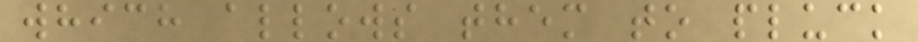which allows them to pluck
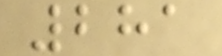281
